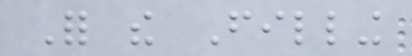For the Filling
